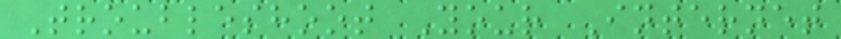Troubleshoot Your Internet
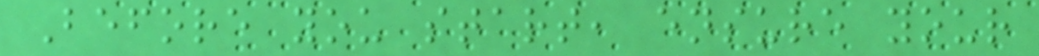Before you start, ensure your
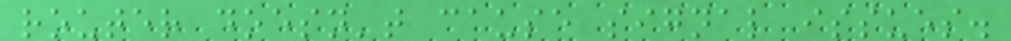router doesn't cause signal issues.
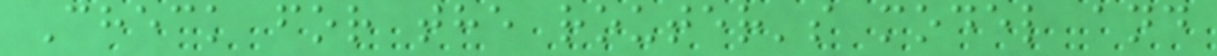Check for the router's model and
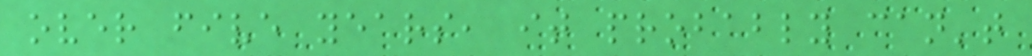over five years, it probably can't
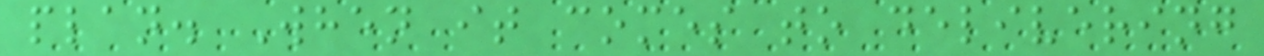plan. When it comes to delivering
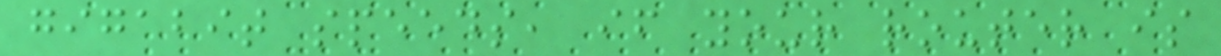gigabit speeds, if your router is
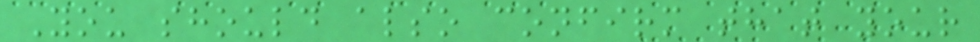You should also confirm that your
